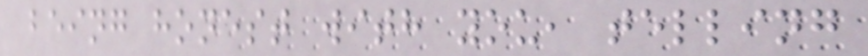being honest with you, telling
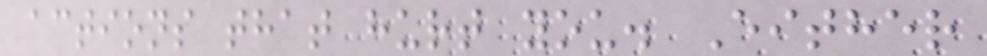actions that hurt you. Either
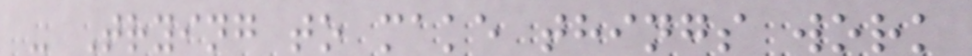- Trying to make things work
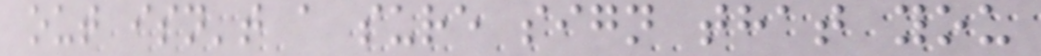out isn't a sure sign that you
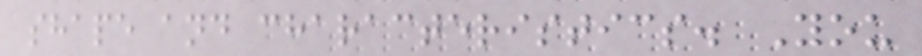shape and characteristics. You
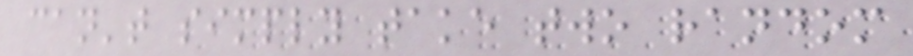can't simply take two random
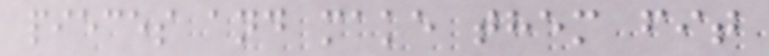pieces and make them fit
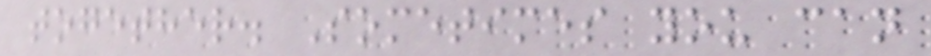together. Sometimes you can
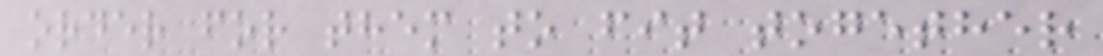order for them to fit together
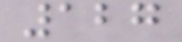127
